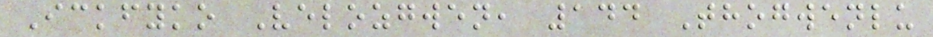Ickfyko Velozgwen, 144 Thogwenlu
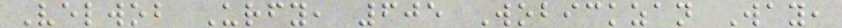Velwob Urfy, 605 Wobickzan Way,
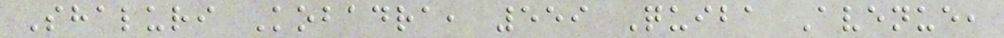Shaluri Kobadra, 559 Quiba Avenue,
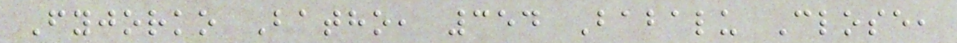Fyjorko Batho, 354 Babalu Close,
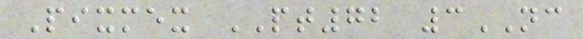Pixmex PT72 3NC
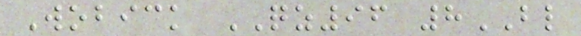Wobick QZ96 8BL
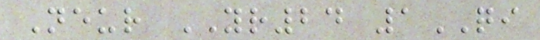Neur YR24 1QI
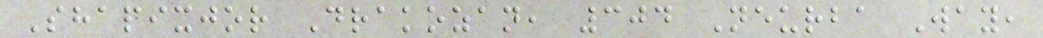Shapixjor Drakozan, 304 Neurba Way,
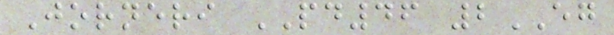Jorneri PD46 2EG
